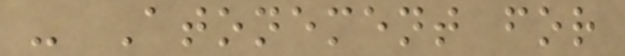- Atonement for
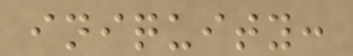iniquity:
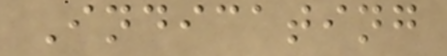Indicating
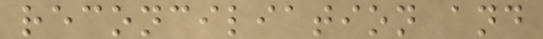reconciliation and
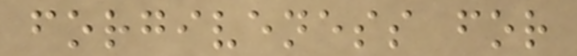forgiveness for
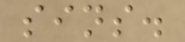sins.
